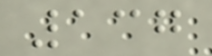137
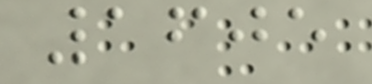1605
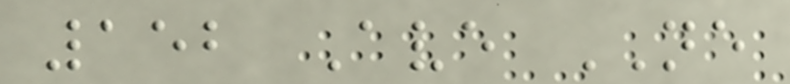152 Ave NE
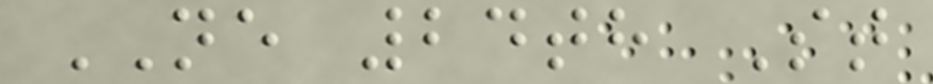NE 24th St
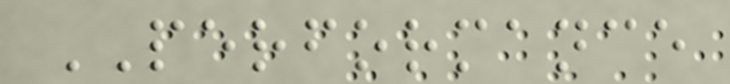PERFORMANCE
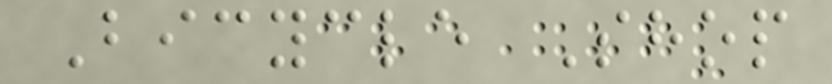Bicycle Shop
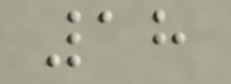18
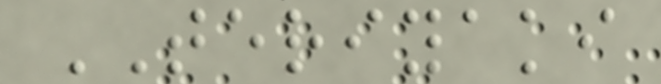TERIYAKI
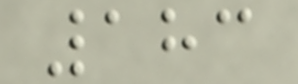183
